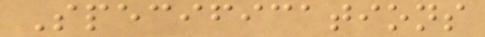Specifications
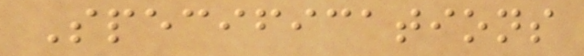Specifications
